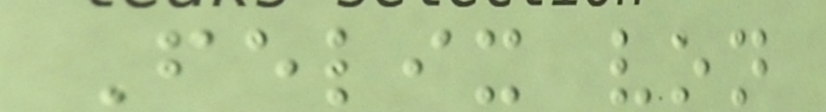Felix von
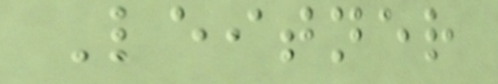Leitner
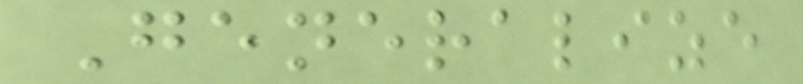Generalize
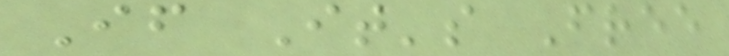If It's Free
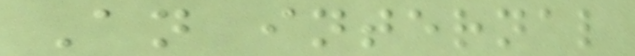An internal
